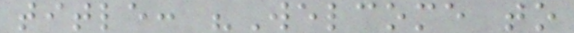title: "Welcome to
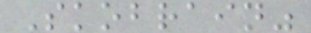Skobrain"
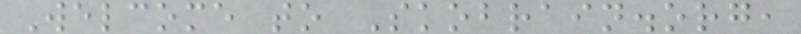Welcome to Skobrain.org,
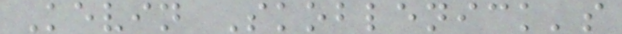Kevin Skoblenick's
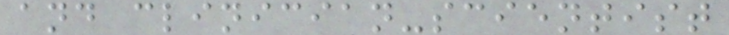and clinician-scientist
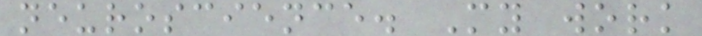neuroscience. My work
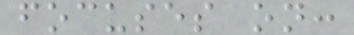focuses on:
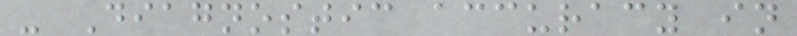- Diagnostic accuracy in
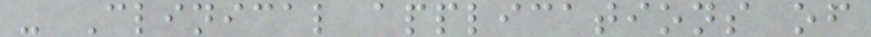- Clinical applications of
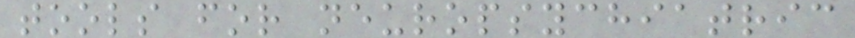tools for neuropsychiatric
